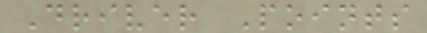Driver Points
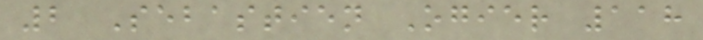2 Sebastien Ogier 118
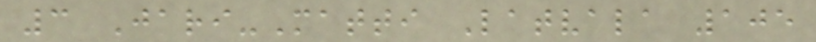3 Jari-Matti Latvala 105
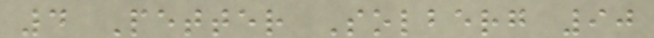4 Petter Solberg 90
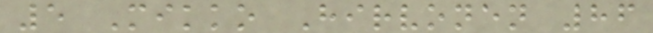5 Mikko Hirvonen 86
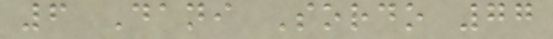6 Dani Sordo 77
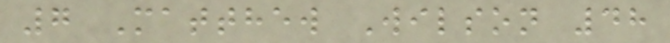7 Matthew Wilson 48
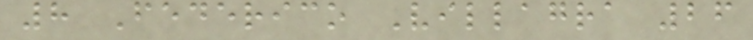8 Federico Villagra 26
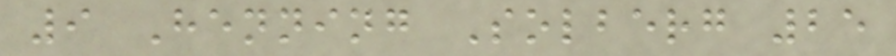9 Henning Solberg 25
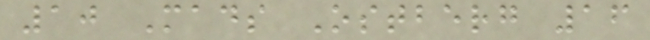10 Mads Ostberg 16
